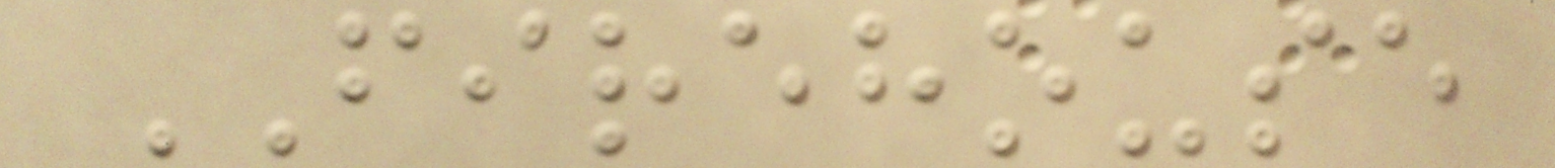FIREHOUSE
